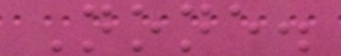None.
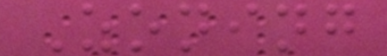Zoning
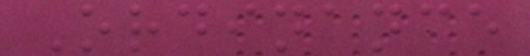Ordinance
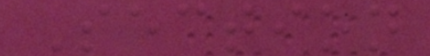Section
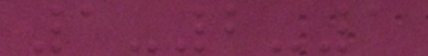1-2-1
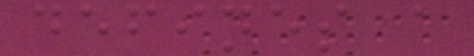defines a
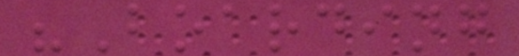"Boarding
